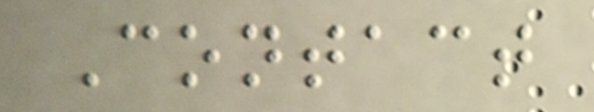Contact
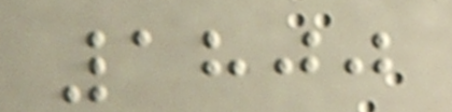1800
